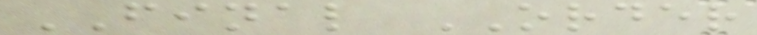FINAL ORDER
